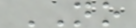NO
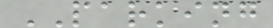PARKING
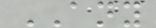ANY
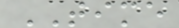TIME
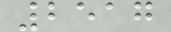2517
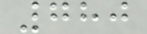780
